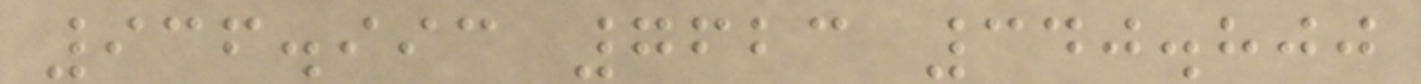936.993 7623 340.800
